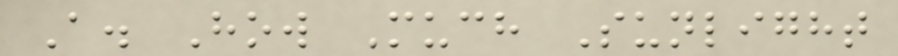A. How Much Sunlight
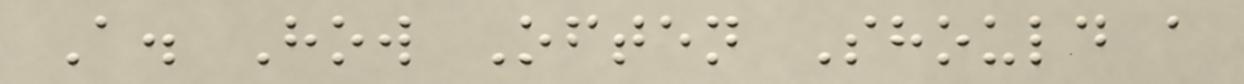A. How Often Should a
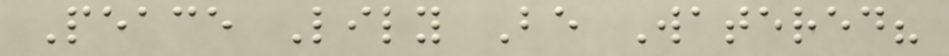Peace Lily Be Watered?
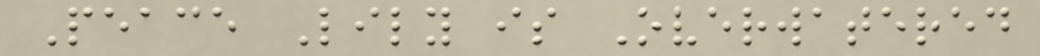Peace Lily is Overwatered
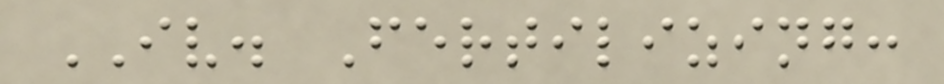IV. Fertilizing:
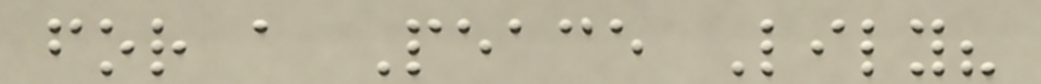for a Peace Lily?
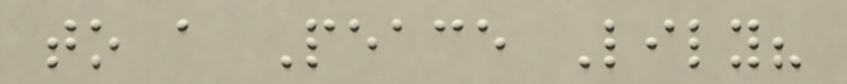to a Peace Lily?
